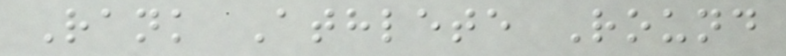Rank Athlete Round
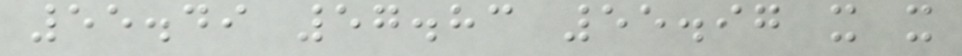55.49 57.83 55.97 x x
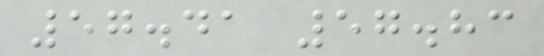57.41 57.83
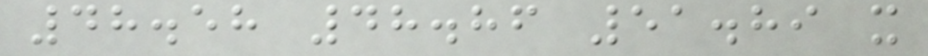48.58 48.86 51.89 x
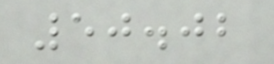50.02
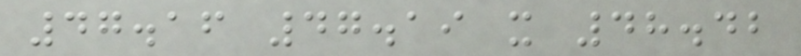47.16 47.19 x 48.42
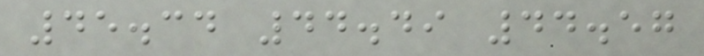45.34 44.49 44.57
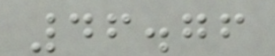46.76
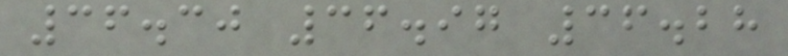36.30 36.97 36.28
